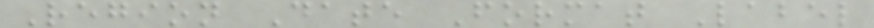Region Date Format Label
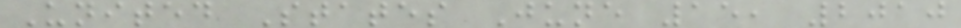United States June 15, 2010
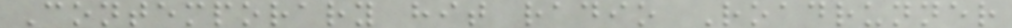Contemporary hit radio Roadrunner
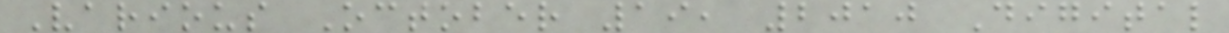Various October 19, 2010 Digital
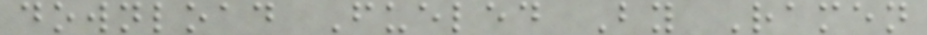download Fueled By Ramen
